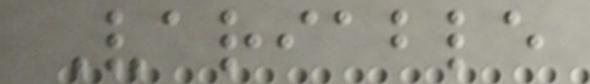Variable
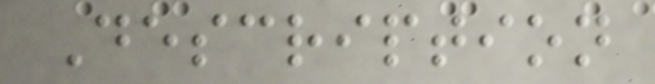Description
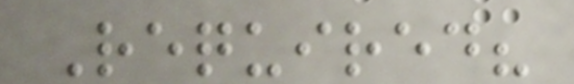Required?
